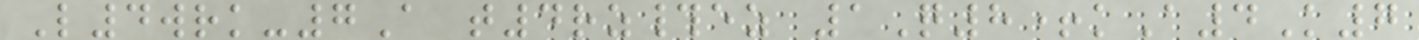L4wrk-7A t4rz#ez 1Q8+kA4K7
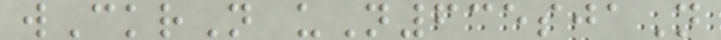wCkrN uN635sjaN
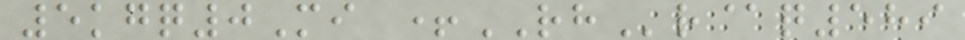5kgq0Mi +RHr@q589
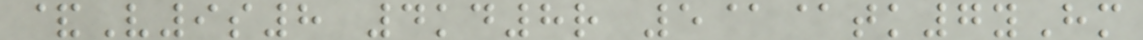&V9s8 4kd8r 5@@tk7yHm
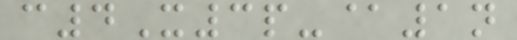c4X3p-@1n
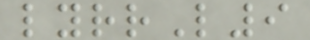lyrrL9
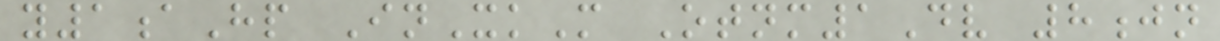y1aHp InXkM Otnm1Dv 8jn
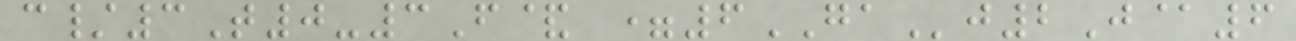c/3T0-3F& =6GAj2J@6
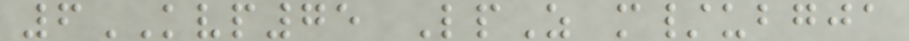6KVP75 LpZ m/ubgja
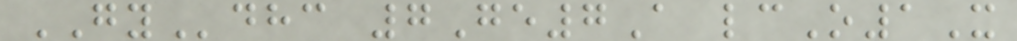GYdhc 7Ge7A lcO1X
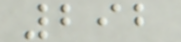292
